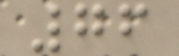76
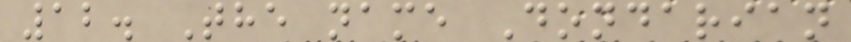12. The name Dondarian
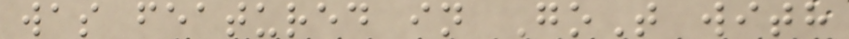was featured in GoT with
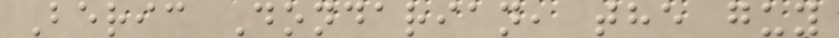Beric Dondarian, the guy
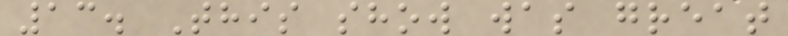13. This show was great
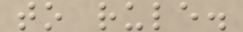to rule.
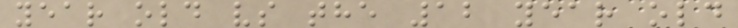year old vs the 12 year old
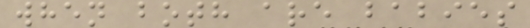when both are babies
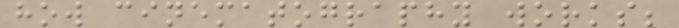how cinematography works;
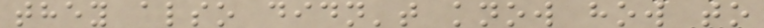they also didn't know how to
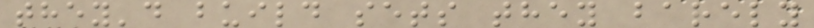they'd build sets they barely
